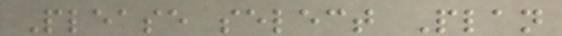Please select Plan
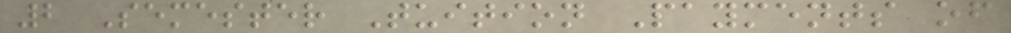2 Semester Tuition Payments of
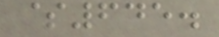$645.
